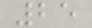25
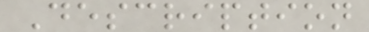Description
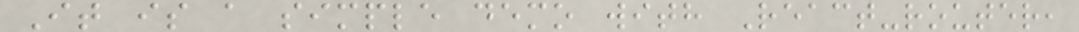It is a simple demo with React-router,
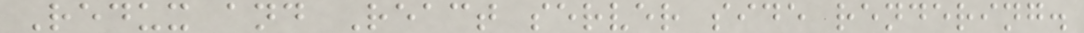Redux and React server side rendering.
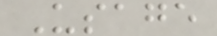Usage
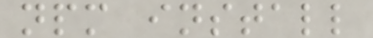npm install
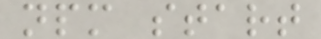npm start
